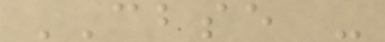CBSE -
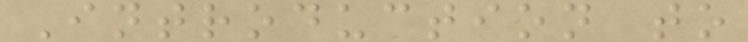Introduction to
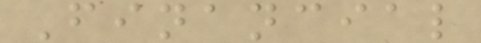Financial
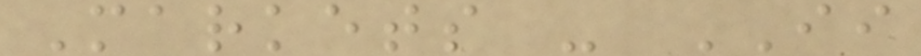Markets - II
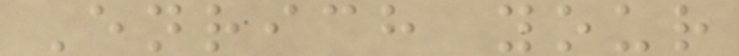Enrich your
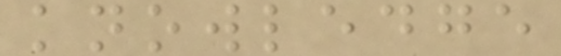knowledge
